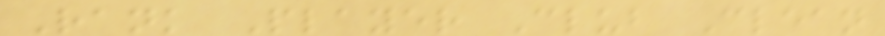Rank Player Club Clean
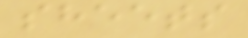sheets
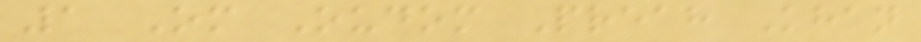1 Om Oudom Preah Khan
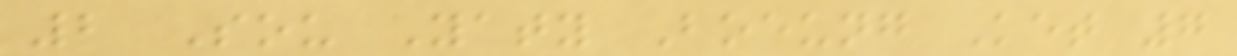2 Sou Yaty Boeung Ket 7
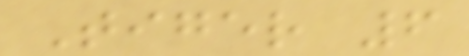Tiger 6
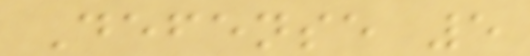Defense 5
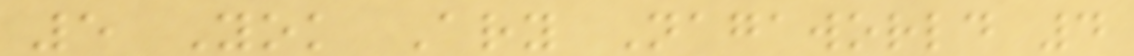5 Yok Ary Nagaworld 4
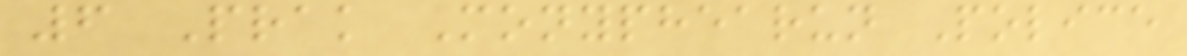6 Prak Monyphearun Police
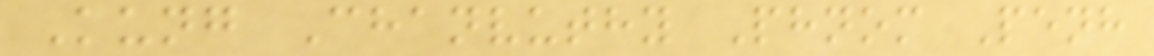Kung Chanvuthy Phnom Penh
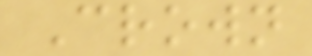Crown
